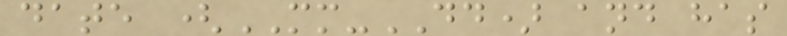date (MM-DD) and has
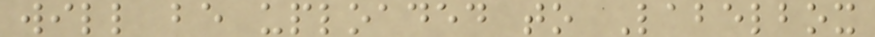will be uploaded to Labelbox
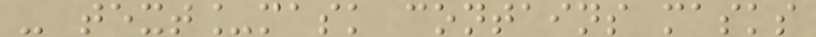- text_mask contains masks
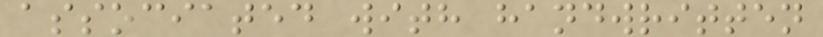associated with handwritten
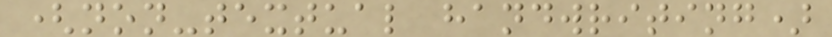(non-textual handwriting)
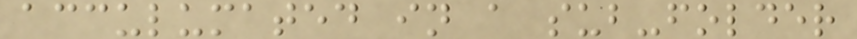acculumated in a sub-folder
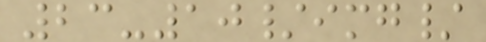23-10/img/
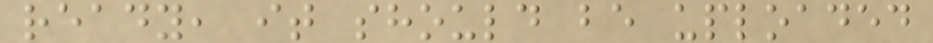ready, it should be uploaded
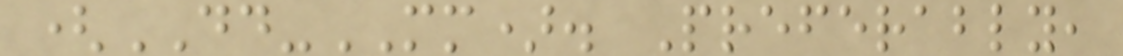(DD-MM). Preferably,
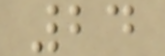24
